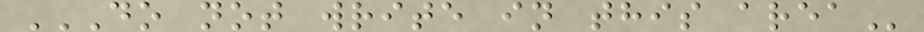DO NOT WRITE IN THIS AREA
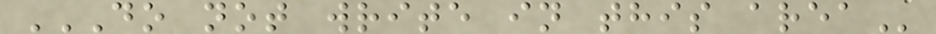DO NOT WRITE IN THIS AREA
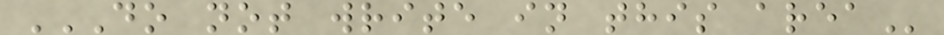DO NOT WRITE IN THIS AREA
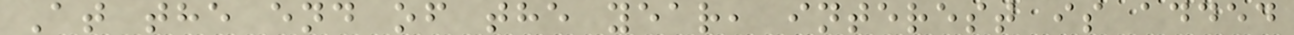At the end of the year, interest is added
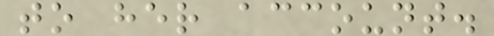to her account.
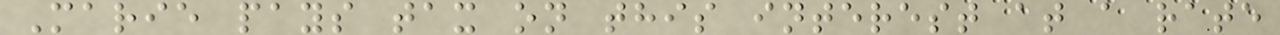Marie pays tax on this interest at a rate
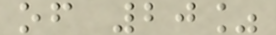of 20%
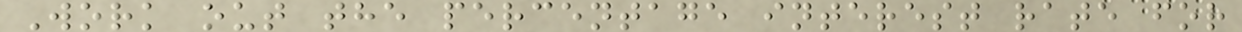Work out the percentage interest rate for
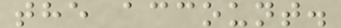the account.
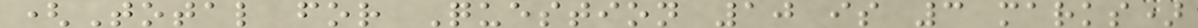(Total for Question 10 is 3 marks)
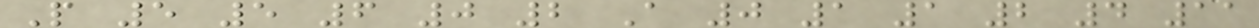P 5 5 6 0 2 A 0 1 1 2 4 11
